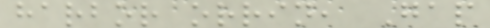harbor orrin, Gap
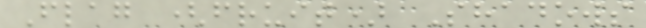Flag (fruit) Shadows
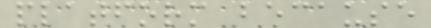platform because
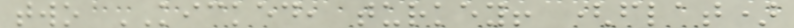two KICKED, turkey! (flat)
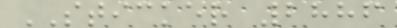STICKER 2886
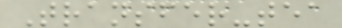Transfer-tea
